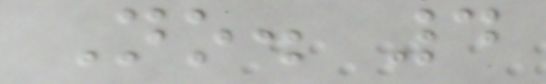No. 4
